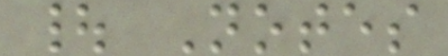| Notes
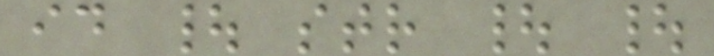id | str | |
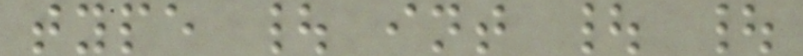type | int | |
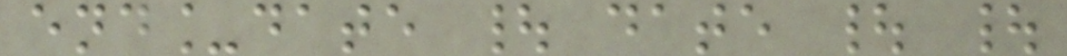end_date | date | |
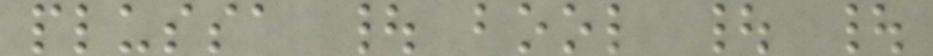plussa | bool | |
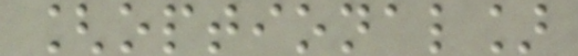[optional]
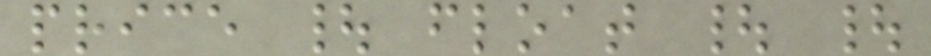price | float | |
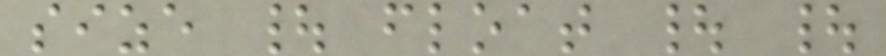size | float | |
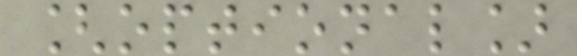[optional]
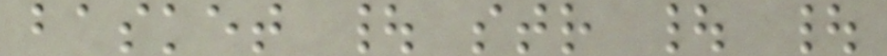basket | str | |
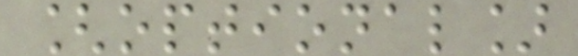[optional]
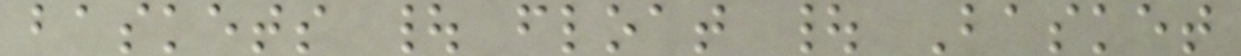baskets | float | Basket
